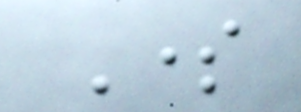Some
